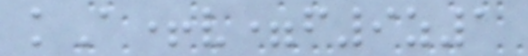kA+v=f9z1
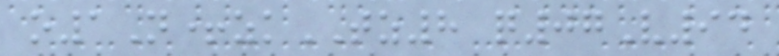o1N+zkTZ8 q07V94
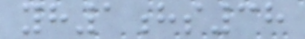yh1hs38
